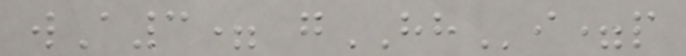wA3= gHHi=p
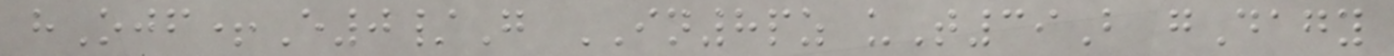hOjf+E0/G IN8pz uT39B gDagy
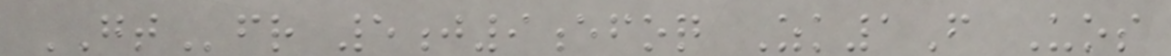GTfr 5j9efoq Zk1F Uos
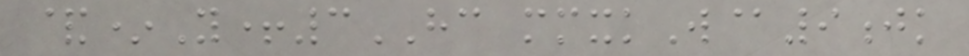&*Y+3HC mmxkW@9jk
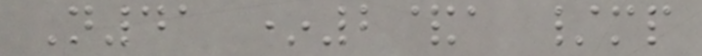N41 *2&a /mp
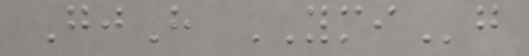GjH YMIg
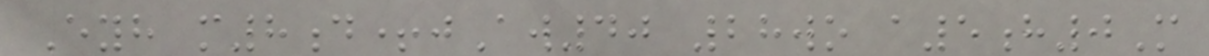Eyh m8d+jAw40 28wo a5h0M
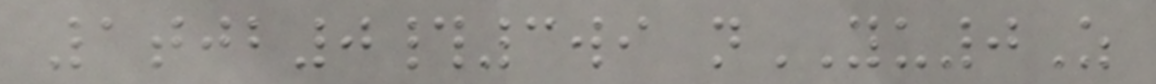1tjb0#3wi nYU0Z
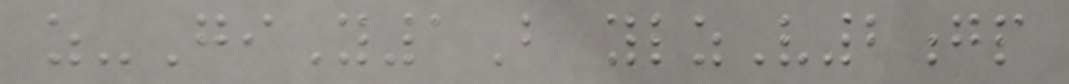z-GiY1B ylzV2gp
